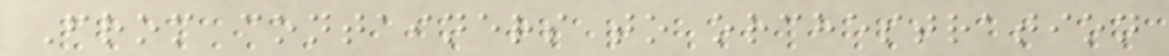From containers to orchestration
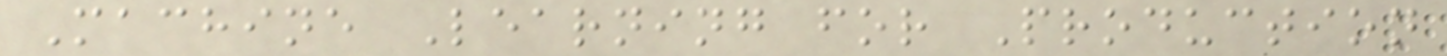Machine Learning for Production
